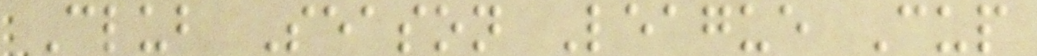Club Season League Cup
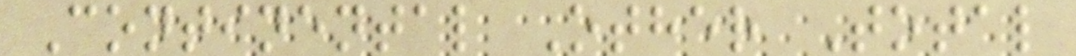Continental Other Total
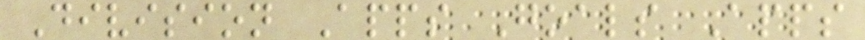Division Apps Goals Apps
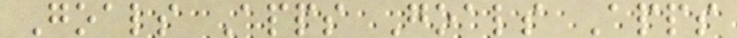Goals Apps Goals Apps
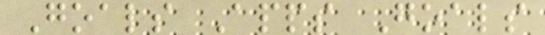Goals Apps Goals
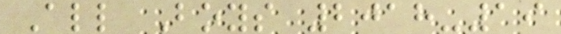All Boys 2018-19
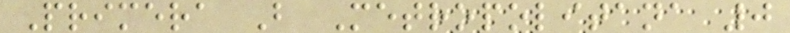Primera B Metropolitana 0
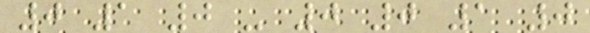0 1 0 - 0 0 1 0
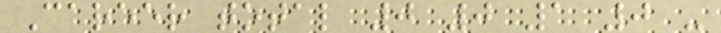Career total 0 0 1 0 -
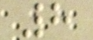8
